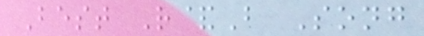Best R&B Song
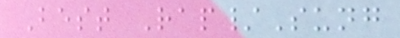Best Rap/Sung
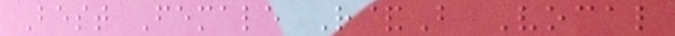Best Female R&B Vocal
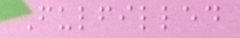Fulfilled
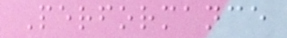Performance
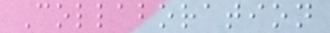Collaboration
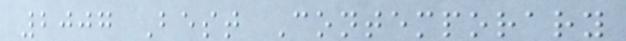2007 Best Contemporary
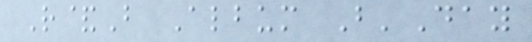R&B Album B'Day
